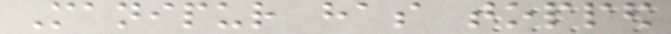Manipur has topped
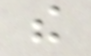the
